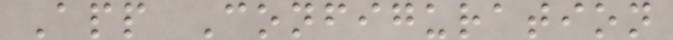App Configuration
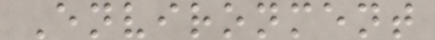Environment
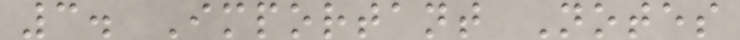3. Important Notes
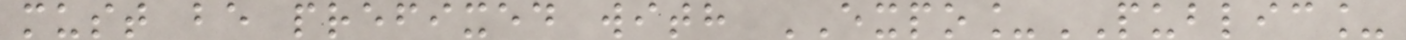must be prefixed with EXPO_PUBLIC_
